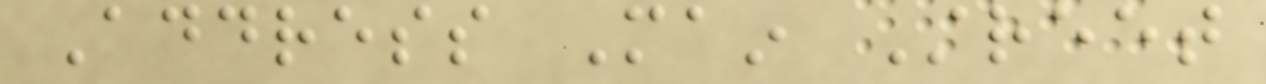Address Main Street
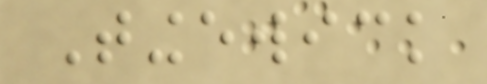Tingewick
